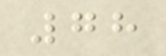78
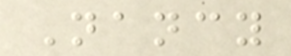Nancy
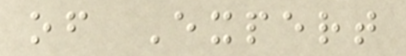of Expert
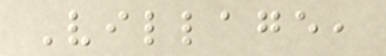Village,
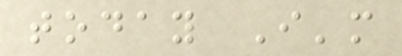today I'm
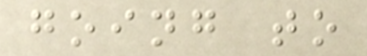going to
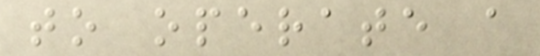to operate a
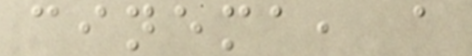cinema, a
